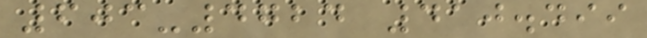603-4724 410.499
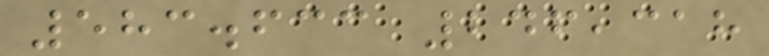583.633 246,318
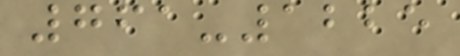761-1225
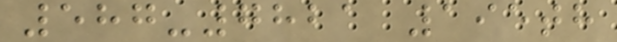587-7821 195th
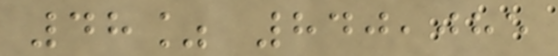48% 840,085
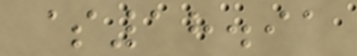$18.91
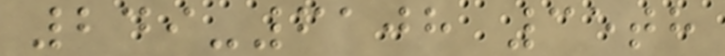249-6108 35th
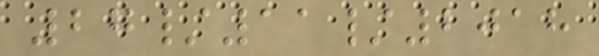27/11/2018
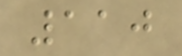110
